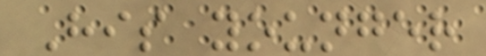His younger
